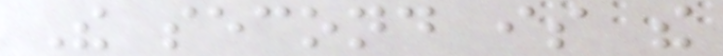The second is the
